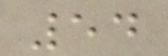54
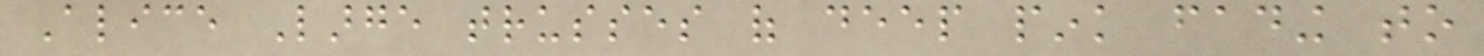Alice Large trusses of deep pink fading to
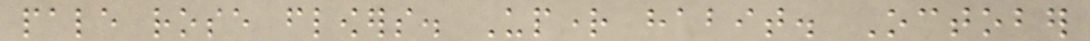pale rose flowers. Upright habit. October
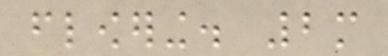flowering. 2m
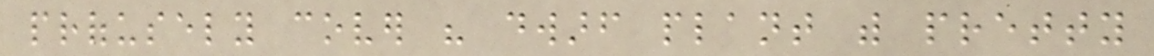profusely cover his dwarf plant with pretty
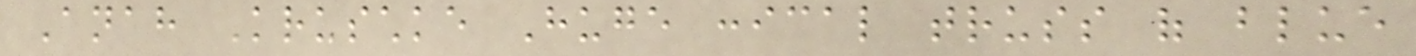Anah Kruschke Huge conical truss of blue
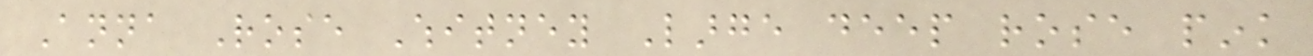Anna Rose Whitney Large deep rose pink
